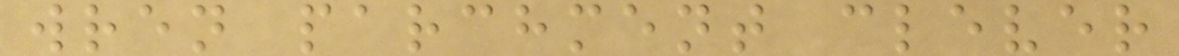wren parchment clever
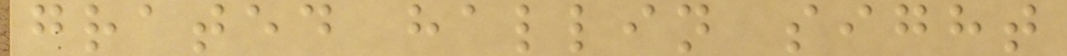grated hallin sight
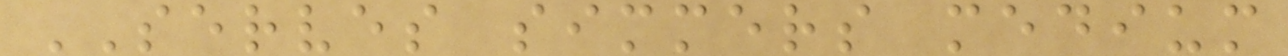SERVES simmers medium
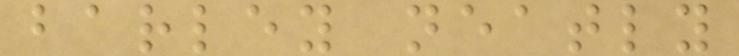barley neatly
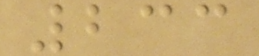233
